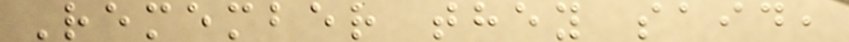Remember they said,
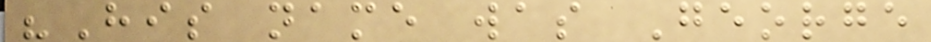"His name was George
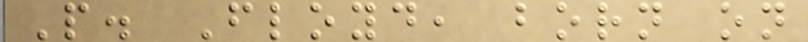P. Floyd, born on
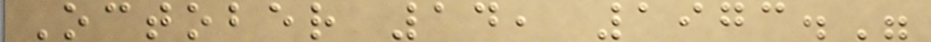October 14, 1973."
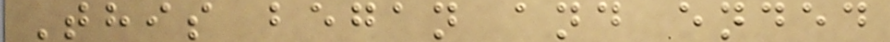This began and ended
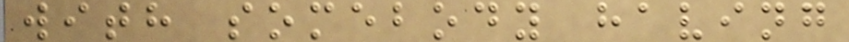with somebody having
